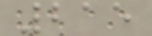215
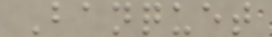Banquet
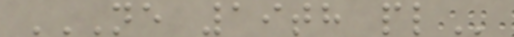NE 19TH PL
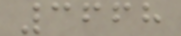3668
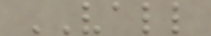VALL
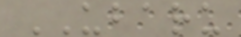UBARU
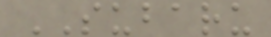SUBARU
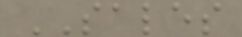SALES
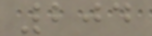204
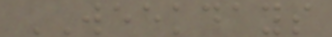WEEKDAYS
